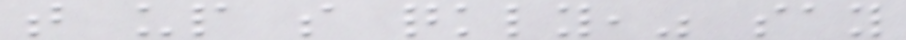that up so quickly," say
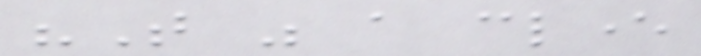"That was a clever
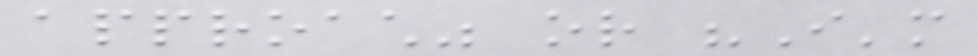approach" or "I'm
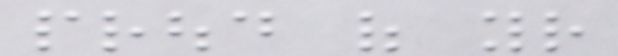proud of your
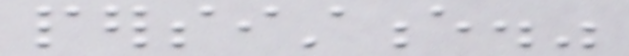persistence."
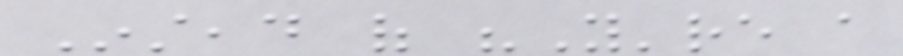Instead of "You're a
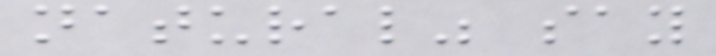natural" say
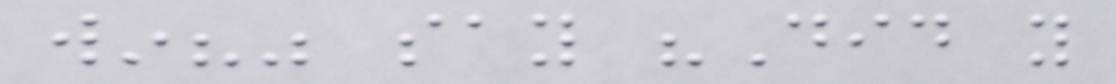win?" say "Did you
